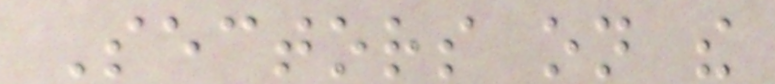Sectors on the
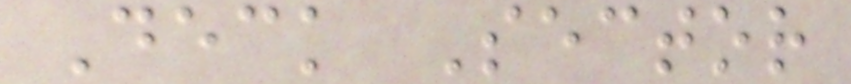Deck Sector
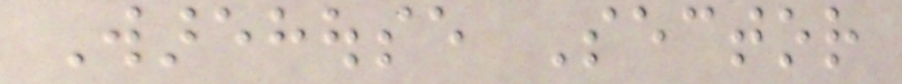Warehouse Sector
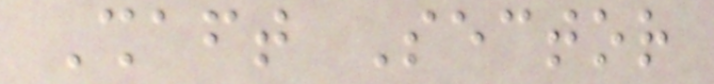Shaft Sector
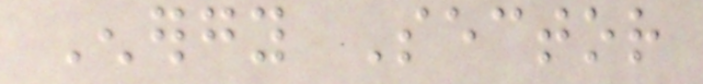Energy Sector
